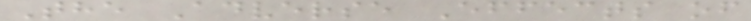The Adverse Effects of
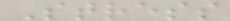Stress
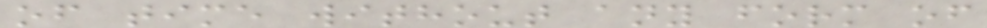of time without any form of
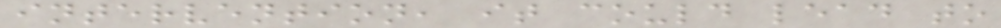intervention, it could lead to
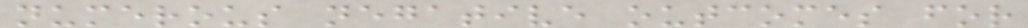numerous negative outcomes for
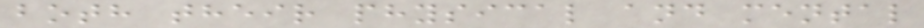both their physical and mental
